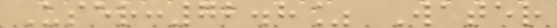User:72.8% Water
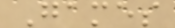Games
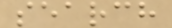search
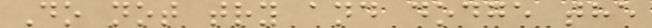Do not try and dodge the
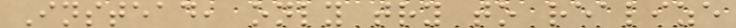Instead, only try to realize
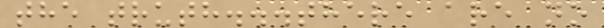the truth...there are no
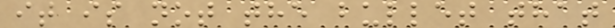it is not the bullet that
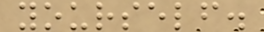yourself.
